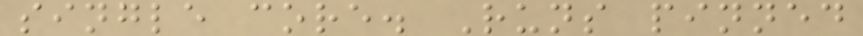single core. Runs pinned
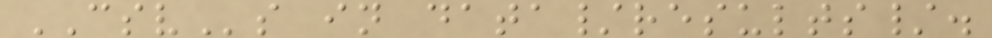CSVs in data/results/.
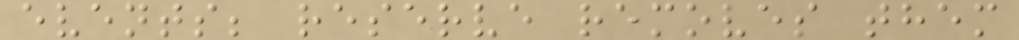events; reserve removes them
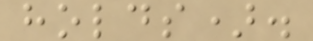holds).
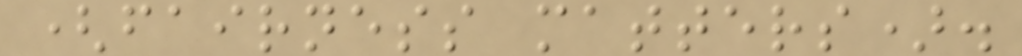(fairness matters).
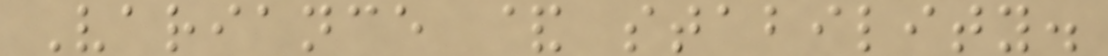Variance & stability.
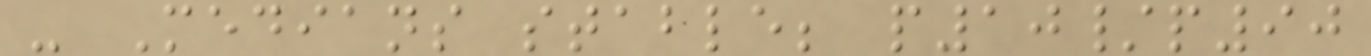- Medians stable; p10/p90
